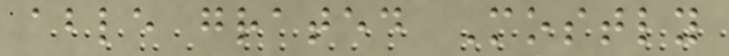able grated Mostly
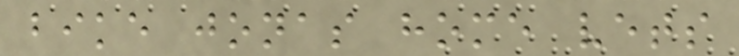bike jonas home vets
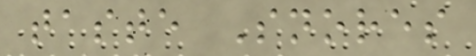taste Snores
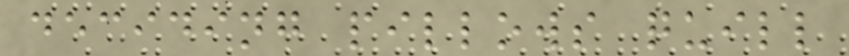deciding pillows quill
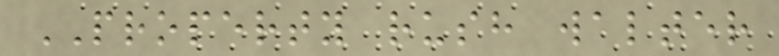PROPERTY rush walter
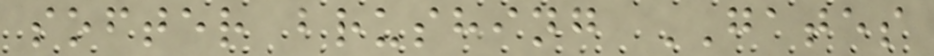softer brushing GATES
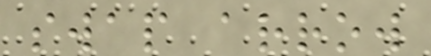swap arrow
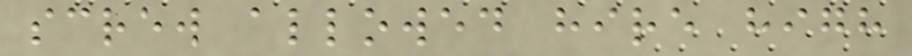screw allowed hire high
